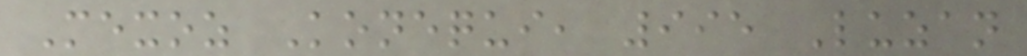Mexoz Konequi, 995 Luzan
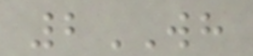2WH
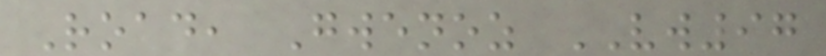Road, Gwenoz VW97
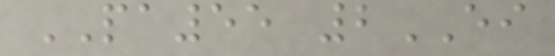PA55 2EI
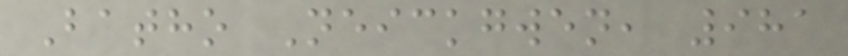Batho Neickgwen, 981
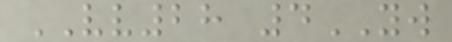VV28 4YW
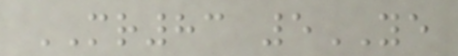MR83 5YE
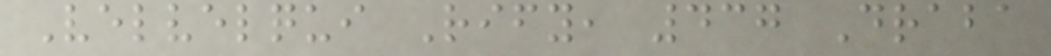Velvelqui Rify, 437 Draba
